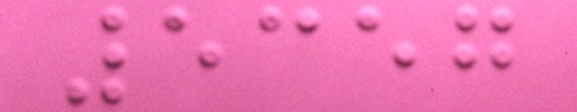5357
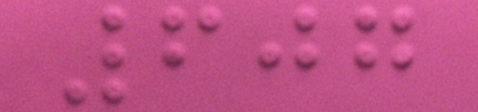607
